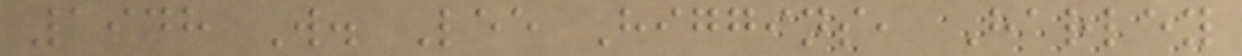1948 W. Lee Higgins, Harley
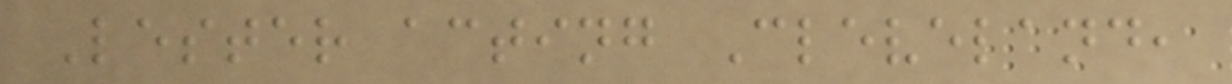Lester acting Cleveland,
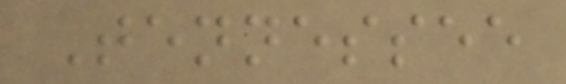Tennessee
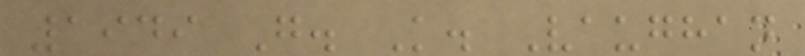1949 G. K. Vaughan
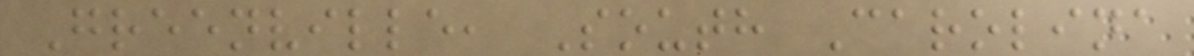Greenville, South Carolina
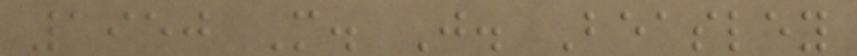1950 M. J. Beasley
